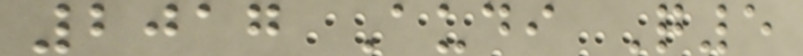2017 Audi Q5
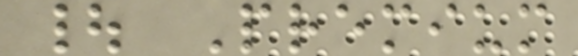| Premium
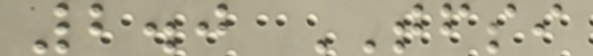2.0 TFSI
